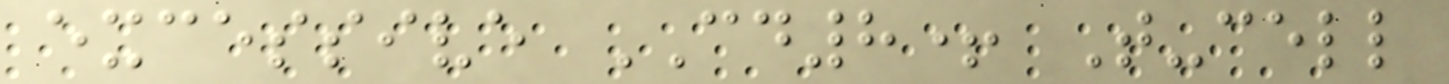excessive CD8+ T-cell
